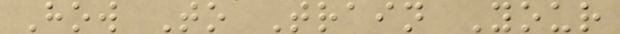How To Train Your
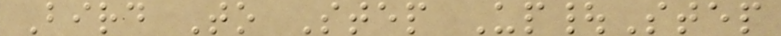Bird To Step Up|Step
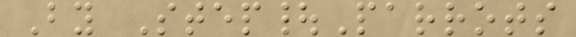By Step|Parrots
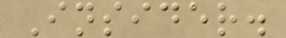Insider.
